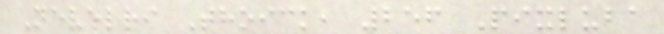Nevelri Thoick, 256 Pixluba
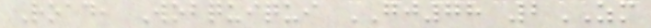Road, Wobquiqui GJ78 2ZM
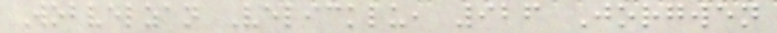Wobvelzan Velicklu, 926 Jorgwen
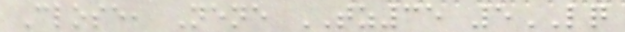Close, Nene TZ35 5LQ
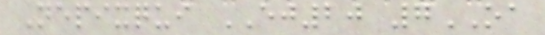Nepixqui EJ20 7OA
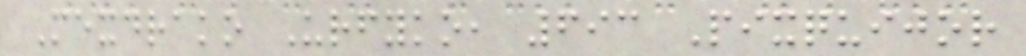Mexdrako Urfyko, 693 Pixquijor
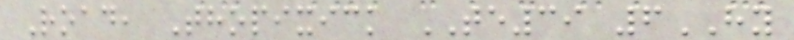Road, Thopixick TE39 6HY
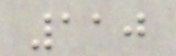110
